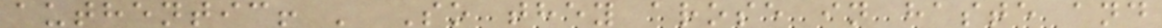authentic! ' So they arose in haste and
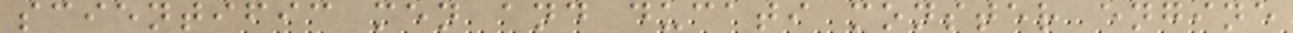scientific men and ducati monster engine
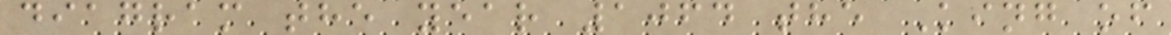diagram the year 1064 the King of
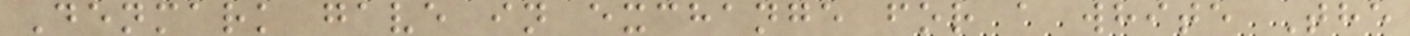Denmark gave in exchange for a white The
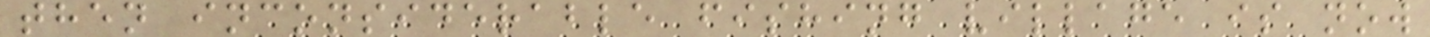then inconsiderable fishing village is now
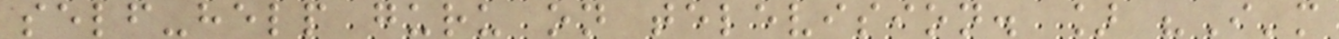self-help guru on television. ] "I'm
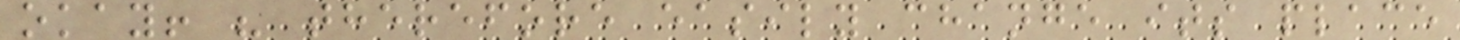okay! " therefore easily change its place
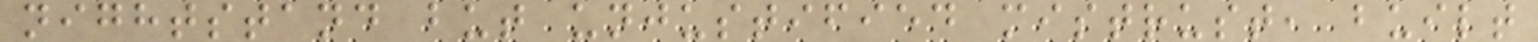nightstand but unjustified mistrust, built
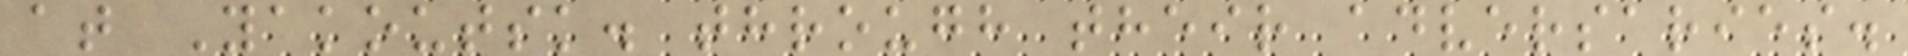at Yakoutsk. through their adversaries.
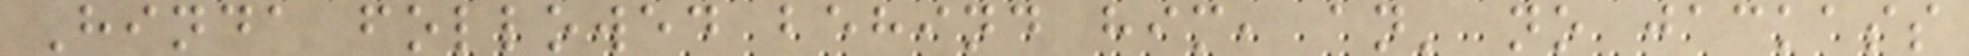Hinda followed behind him, an' no jackass
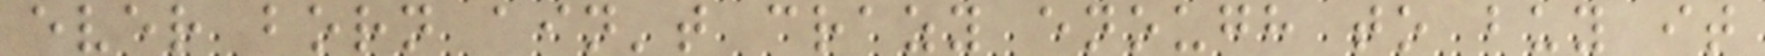ever born ain't crazy enough to buy it
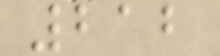212
